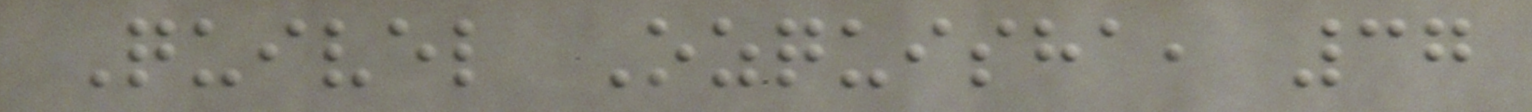Quivel Ozquisha, 37
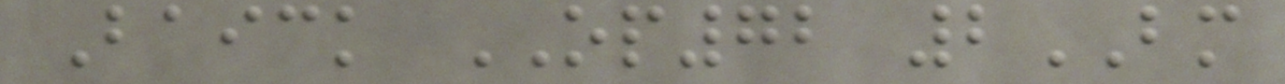Baick OP72 2BM
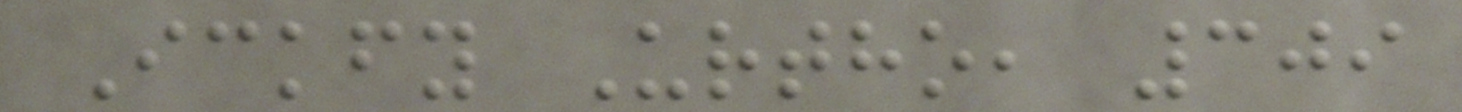Ickfy Urtho, 309
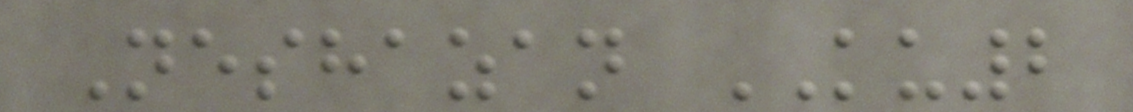Neshazan KU2
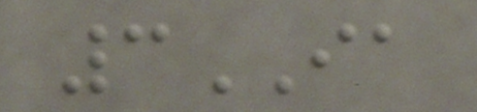3IA
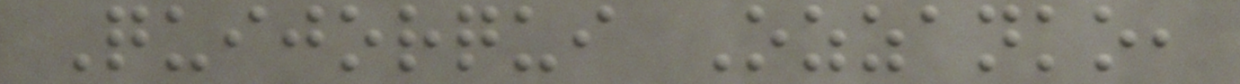Quijorqui Ozzanko,
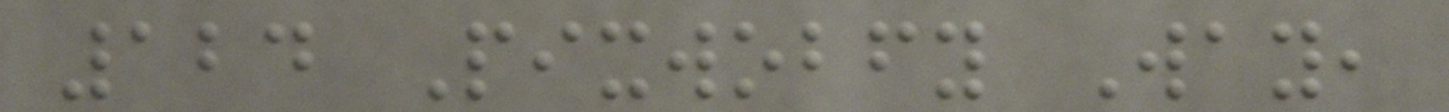124 Pixwobfy Way,
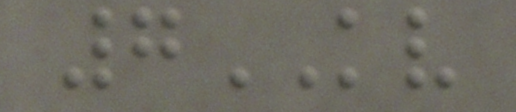7KV
